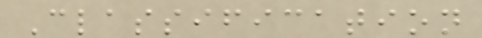Classification
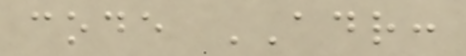code ADR:
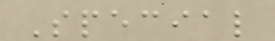Special
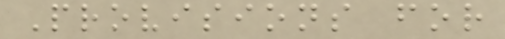Provisions for
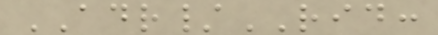ADR/RID:
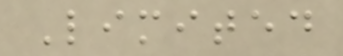Limited
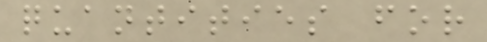quantities for
